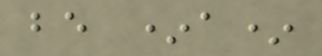be *a*
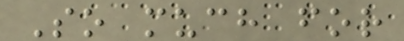So much for
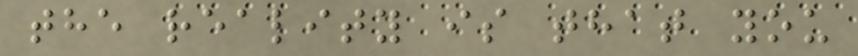the reality is that you
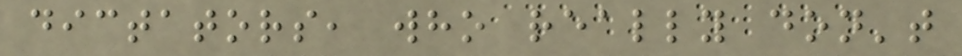dictators, who really don't
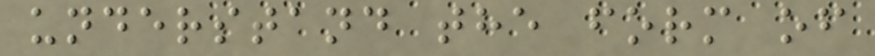understand the form of
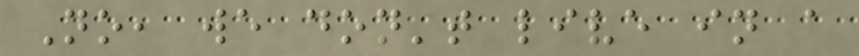No, we don't live in a
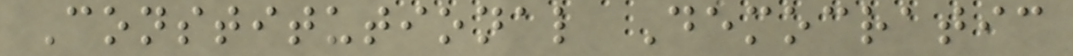Constitutional Democratic
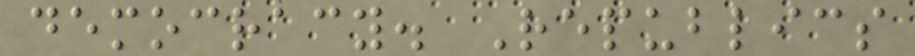democracy. Republics
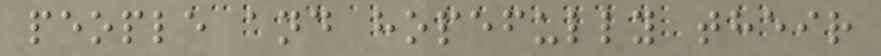people and hopefully their
